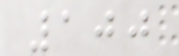100
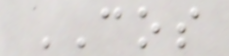COS
